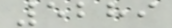5289
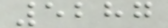5287
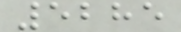5285
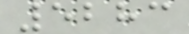5283
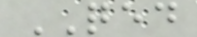QED
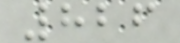826
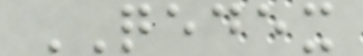QEDEX
